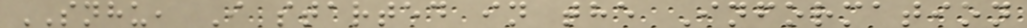SNHU, I started in the Information
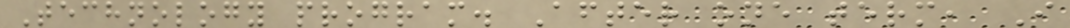Technology program. After one term, I
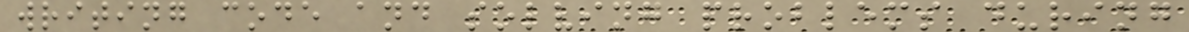writing code and solving problems during
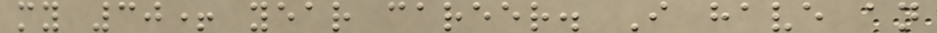my 30+ year career. I have an
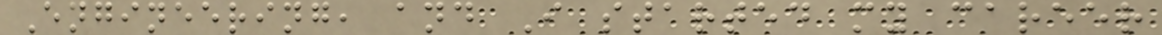Engineering, and I started my career
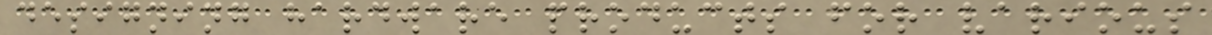designing hardware products for various
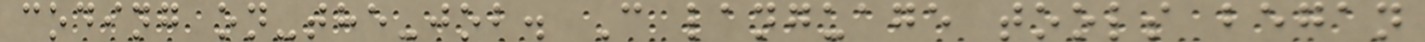coding on-the-job. C language tools began
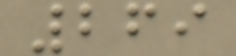269
